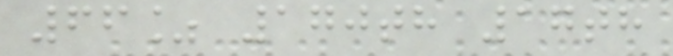66% 170th 17th
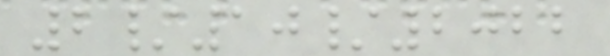2/10/2022
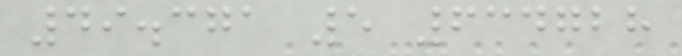49.371 5 634728
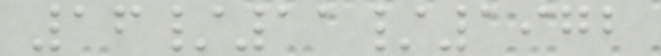16/11/1972
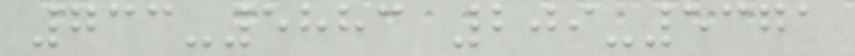733-5883 209-5371
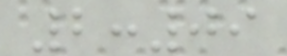2:09
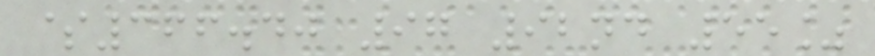$366.40 97 92nd 55%
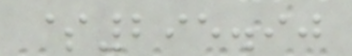$295.90
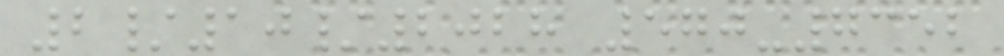2/10/2028 570-7352
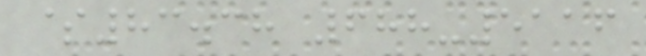$83.38 688-5116
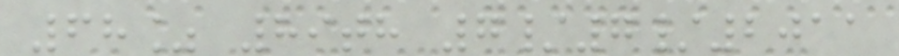68% 89th 7/7/2011
